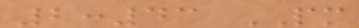2:43 PM
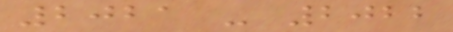2021 - 2022
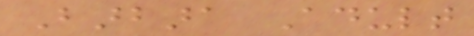Barbara Adult
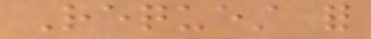Request for
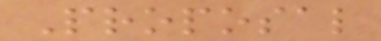Proposal
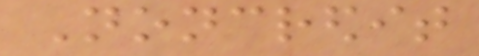Noncredit
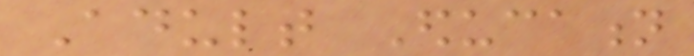Adult Education
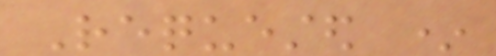Requested *
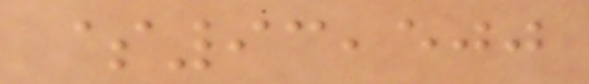$93,500
